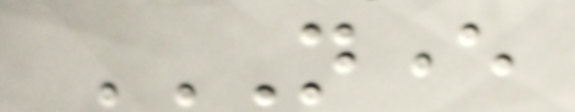NEVER
